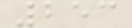253
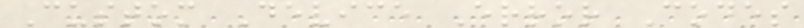Custom Device Error Codes
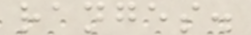ranges.
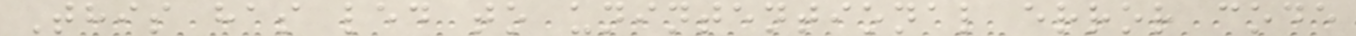This has led to unintentional error code
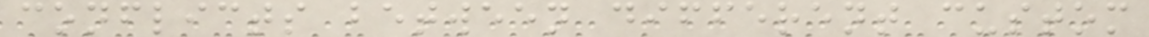conflicts between different custom
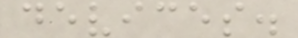devices.
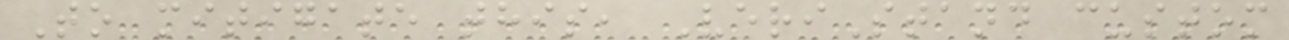To mitigate this, VeriStand custom
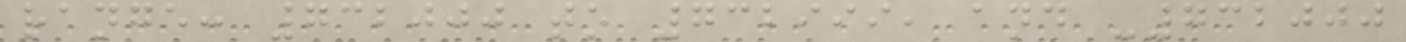range: 732000 to 732999, and -732000
